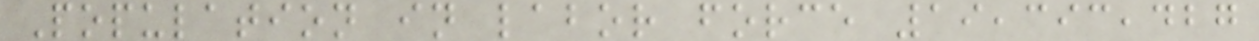Population in labor force 19,393,427
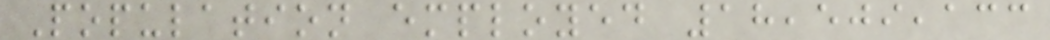Population employed 18,509,133
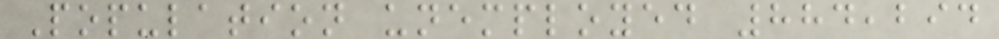Population unemployed 884,294
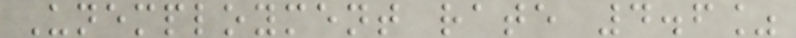Unemployment rate 4.6%
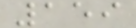159
